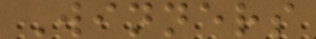Winners
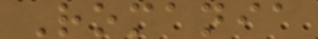Romania
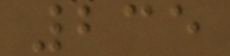235
